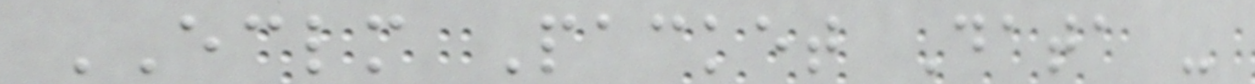ECLM Packet Data -
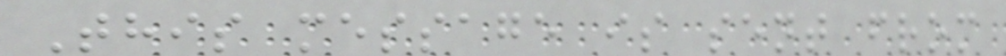This message is sent from
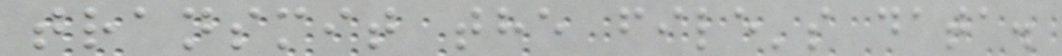transmit the file's data.
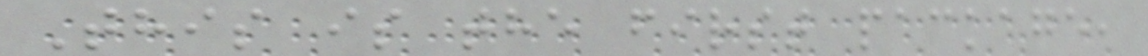This is the first package,
